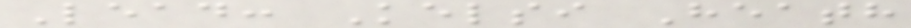Lead: Kelsi Heath
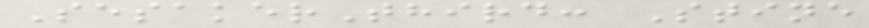SesakerThird: Stine
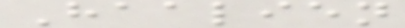Haalien
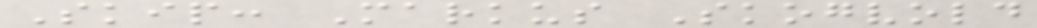Skip: Markus Skogvold
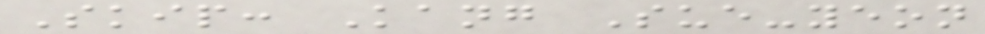Skip: Kang Sue-yeon
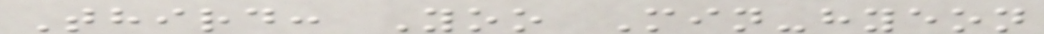Third: Yoo Min-hyeon
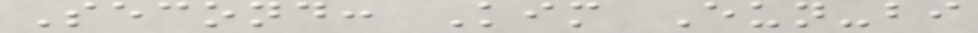Second: Kim Eun-bi
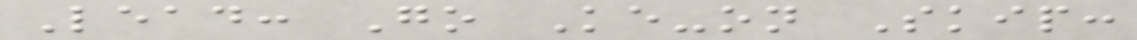Lead: Go Ke-on Skip:
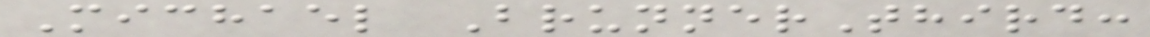Michael BrunnerThird:
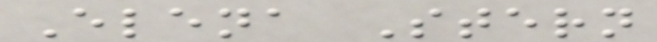Elena Stern
